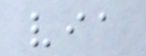via
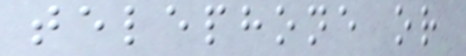telephone or
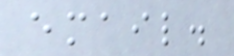email.
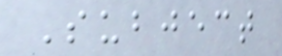Subject
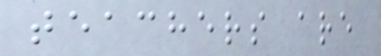teachers are
